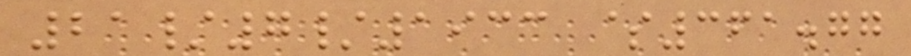21/7/1933 $361.77
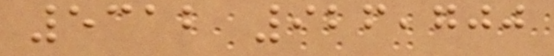5312 926,700
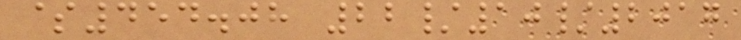$454.08 22/10/2017
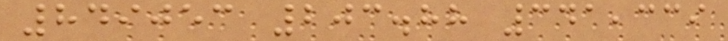849053 203.88 341,339
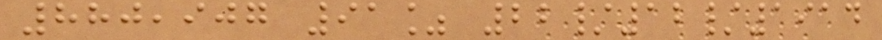880,907 91% 22/12/1914
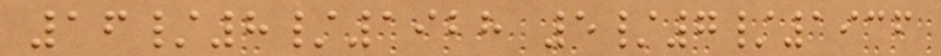16/8/1928 5/7/1936
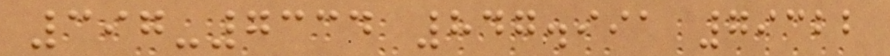397-7334 847.991 79322
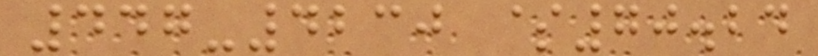447-4230 $70.24
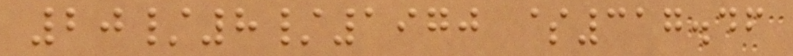20/8/1970 $317.46
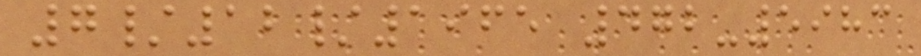7/12/1965 472-5983
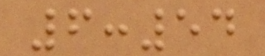6:54
